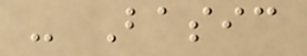- Basic
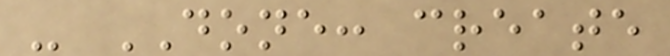- DONE: create
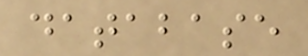database
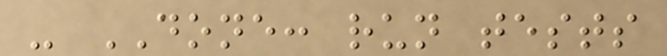- DONE: run tests
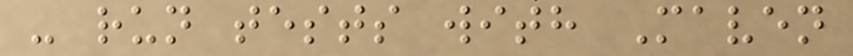- run tests with Maven
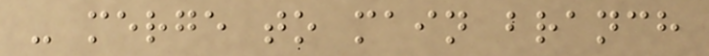- merge to main branch
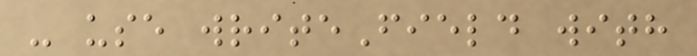- use writeField with
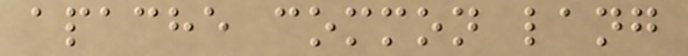apache common lang
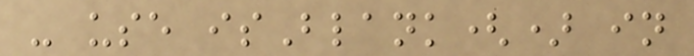- use isBlank() in
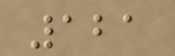121
